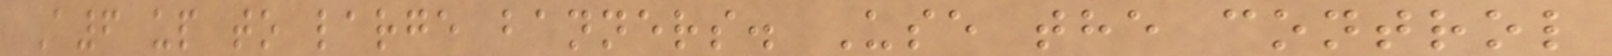A6 up to large banners. Use the control
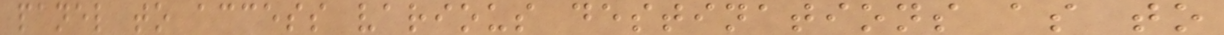panel to access various destinations as to
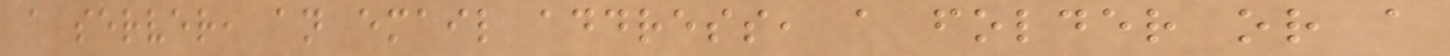a server, an email address, a folder or a
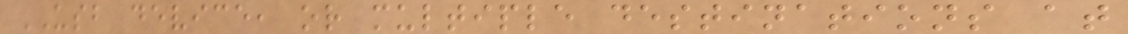USB device, or multiple destinations at
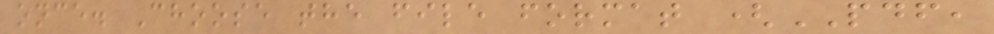once. Choose the file format (PDF,
